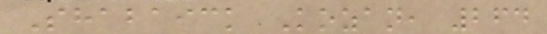Shabaick Kozan, 264
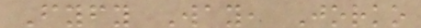Fyfy Way, Jorko
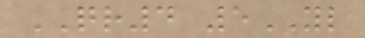QR4 5YL
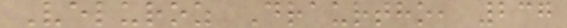Veluroz Draurtho, 237
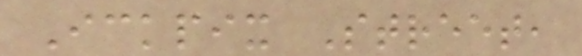Ickpix Street,
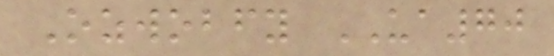Ozwobfy UA70
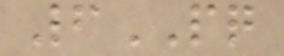6PQ
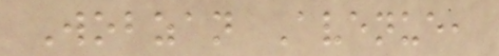Wobzan Avenue,
